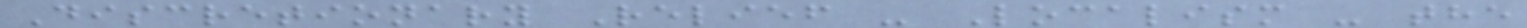Discretionary Relief - Localism - the
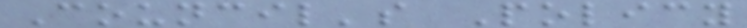Council's Policy
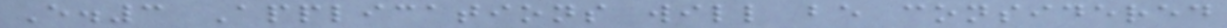E.3 Applications will be considered
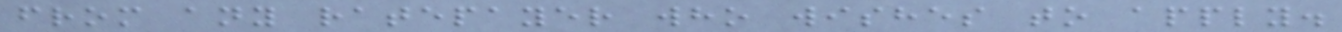from any ratepayer who wishes to apply.
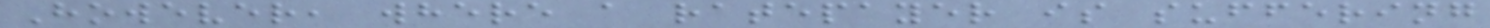However, where a ratepayer is suffering
